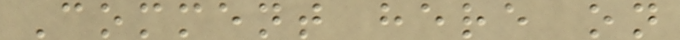Comment here on
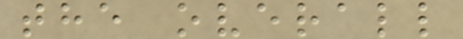the overall
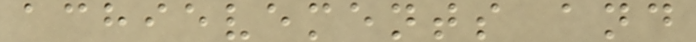achievements and
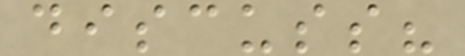discuss?
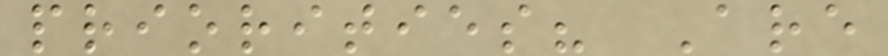priorities? Are
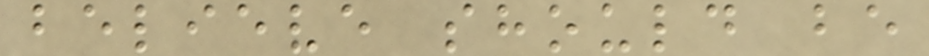believe should be
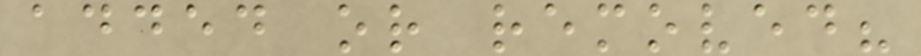added or removed?
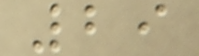29
